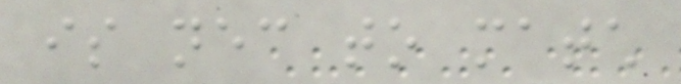is necessary to match
